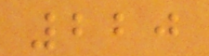220
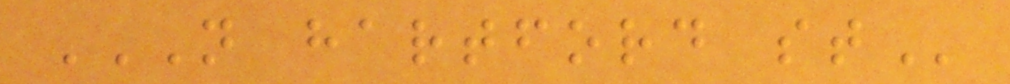N HARTFORD ST
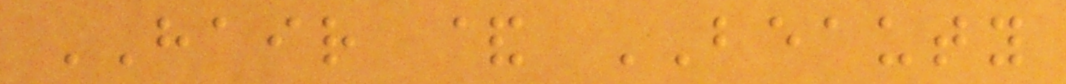HAIR & BEAUTY
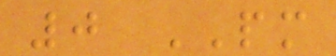0 PM
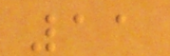11
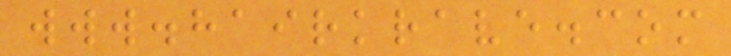www.hairkrave.com
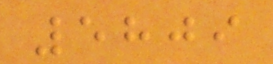5809
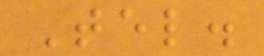Tel.
